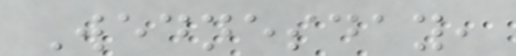Wednesday,
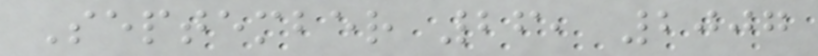September 26, 2007
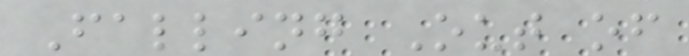Falling Out of
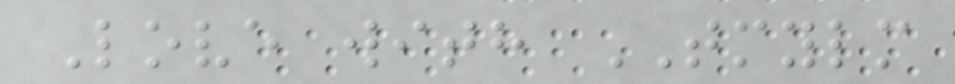Love with TMYLM
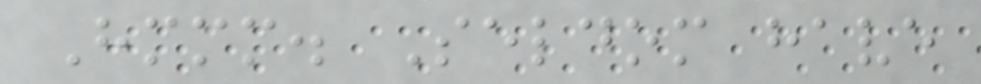Hmmm. Seldom have
